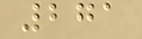271
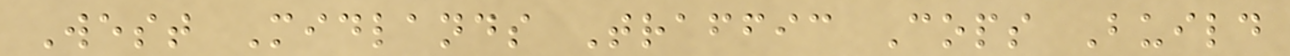West Midlands Traffic Cops Build
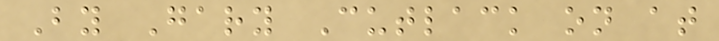By Gary Cutlack on at
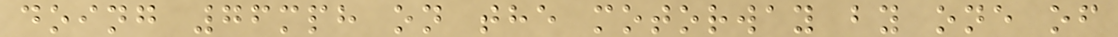doing 76mph on the motorway by one of
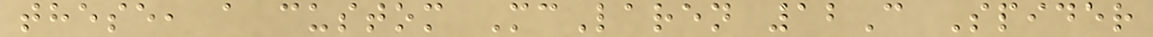these, a custom McLaren 12C Spider
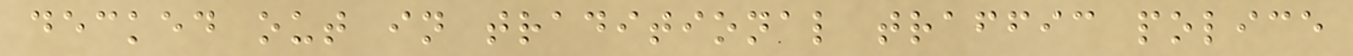decked out in traditional traffic police
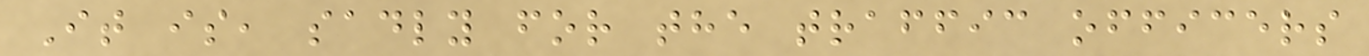It is, sadly for the traffic officers
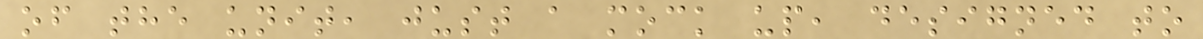of the unit, just a mock up, designed to
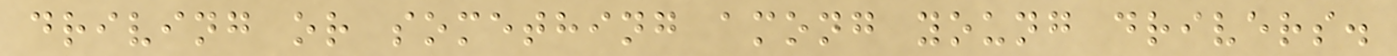driving or something among young drivers.
